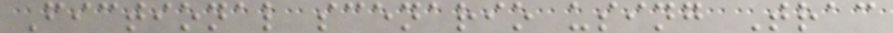Fictional scenario using Trac
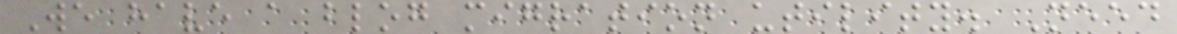We have a blog migration utility. Need
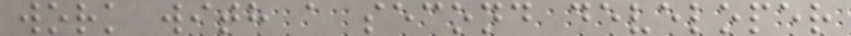work with a second developer
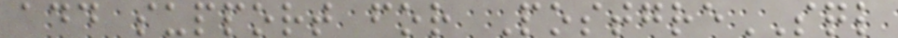add support for PostgreSQL
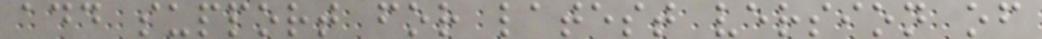add support for latest version of
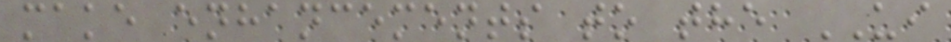make enhancements to the UI
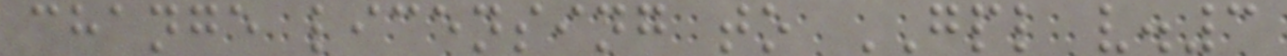change licensing to GPL v.3
